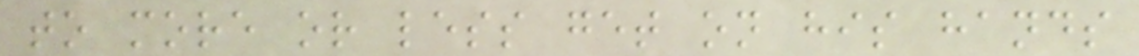to more or less get on his hands
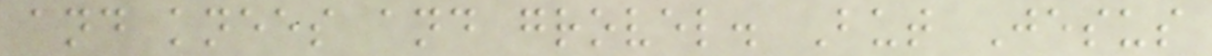and knees and grovel. But Jesus
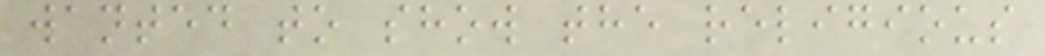wanted to show the religious
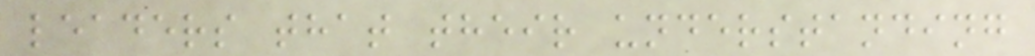leaders that their understanding
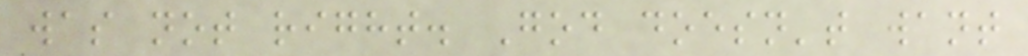was not right. God doesn't want
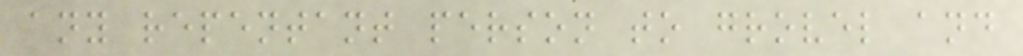any repentant person to grovel and
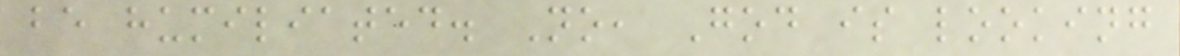be humiliated. No, God is looking
